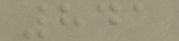841
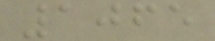1065
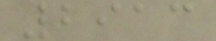2913
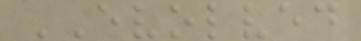EVOLVED
